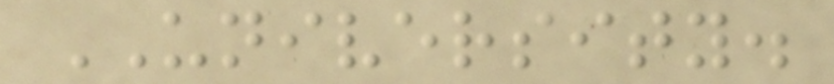UNIVERSITY.
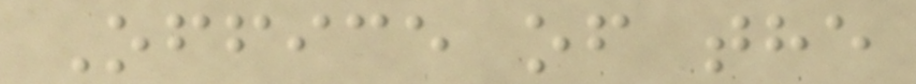Office of the
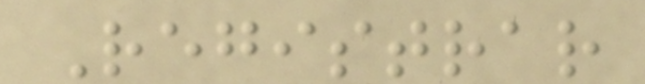Registrar
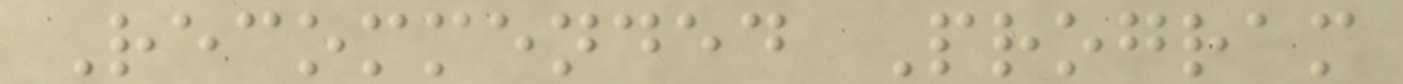Recommended Program
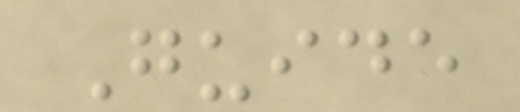Guide
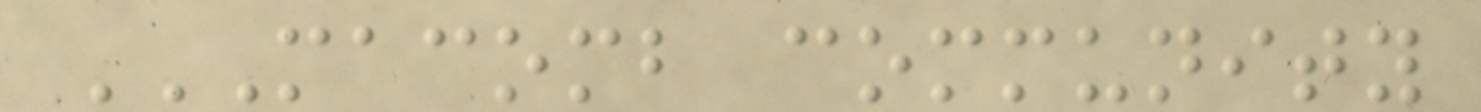MACOMB COMMUNITY
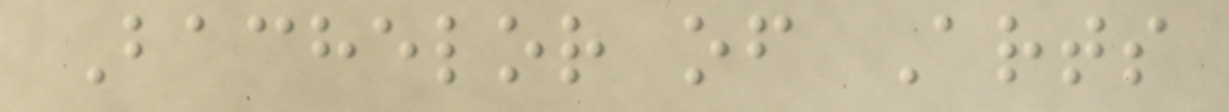Bachelor of Arts
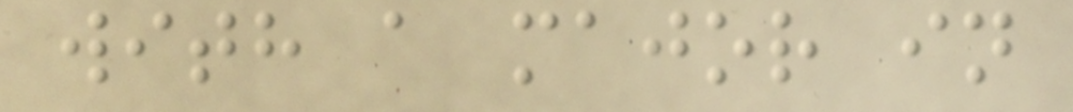with a major in
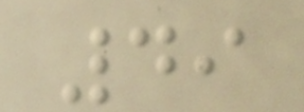49
